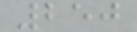250
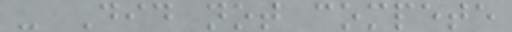- Did not compete
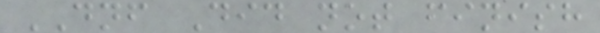DNF Did not finish
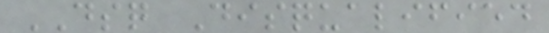DSQ Disqualified
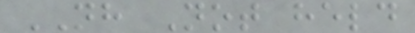NH Not held
